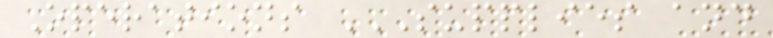Operations SUPPLIES AND
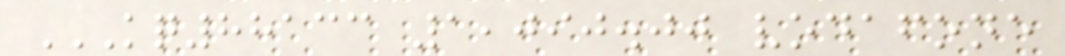KQ88133 1,090.00 VODAFONE
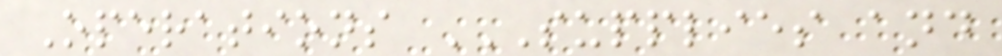Operations SUPPLIES AND
